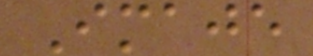Imaje
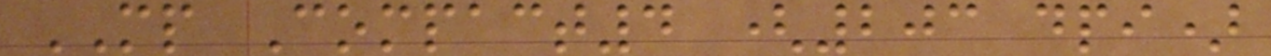MP Compact4 (203 dpi)
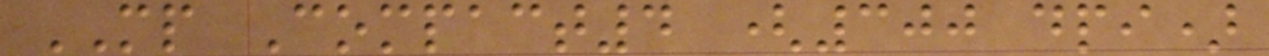MP Compact4 (300 dpi)
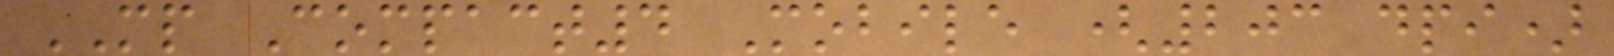MP Compact4 Mobile (203 dpi)
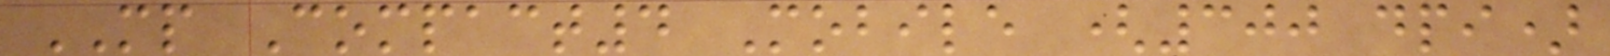MP Compact4 Mobile (300 dpi)
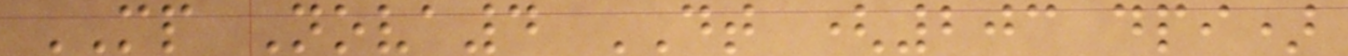MP Nova4 DT (203 dpi)
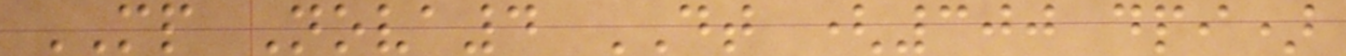MP Nova4 DT (300 dpi)
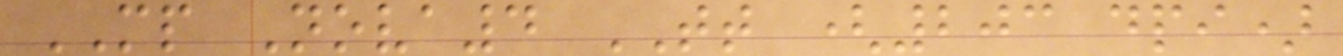MP Nova4 TT (203 dpi)
